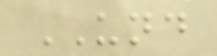UND
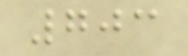703
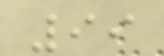99
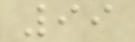99
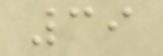39
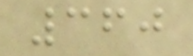360
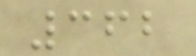362
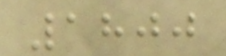1800
